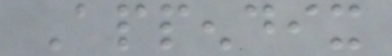Appendix
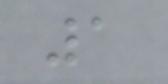1
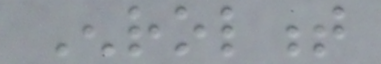Enrolment
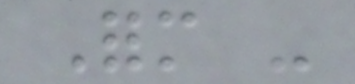Form -
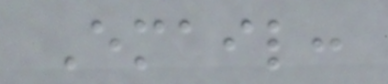Email:
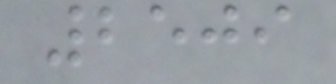2509
